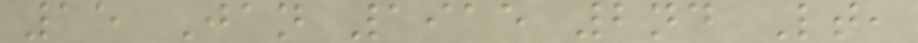15 Jan 1915 2nd Lt,
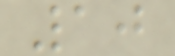10
